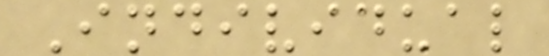Individual
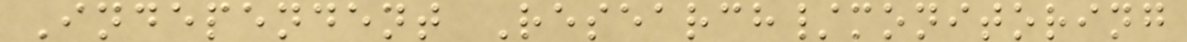Independent Research/monitoring
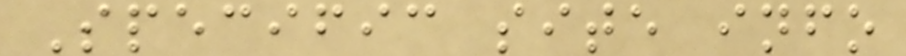Specific site info
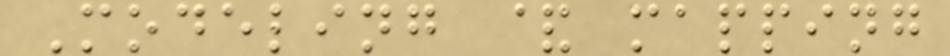Modeling & mapping
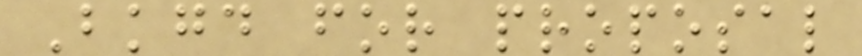Bkgd for proposal
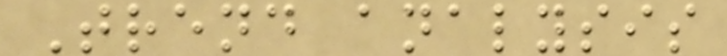Trend analysis
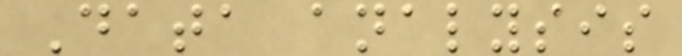Data analysis
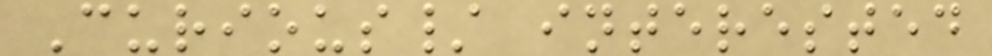Curious/ interested
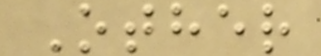Other
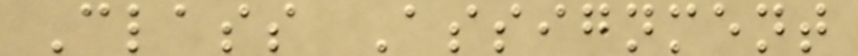Class Assignment
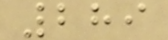289
